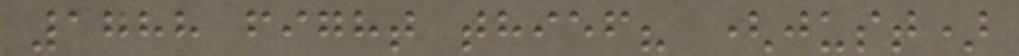1788 fight thief? (just)
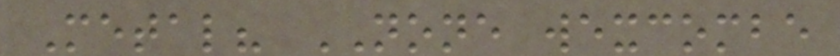Metal? NONE wexcombe
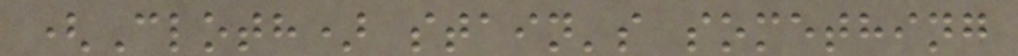(Cloth) stain's something
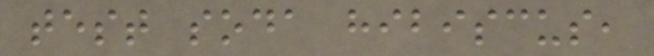test soda hibiscus,
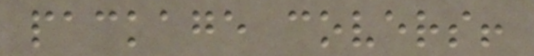package covers!
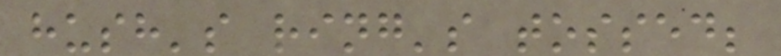hush's ring's tossed;
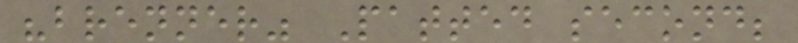"brenner" Patted second;
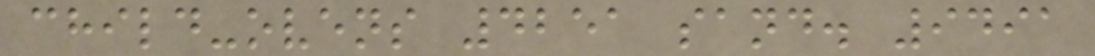child-ovens 4251 sand. 9491
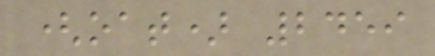(oat) 2459
